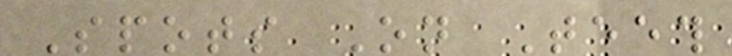Spots On Teeth
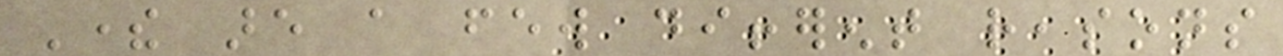There are a few different reasons
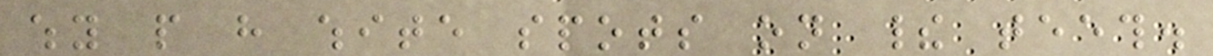why people have white spots on their teeth.
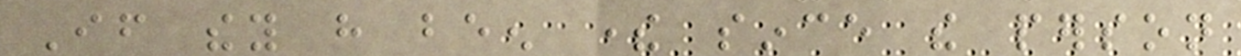If they have been there since the person
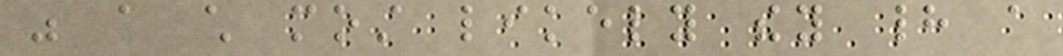was a child most likely they had a
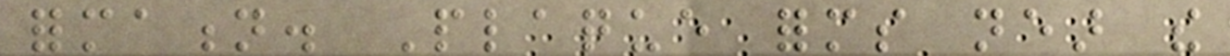formation. Plaque forms near the
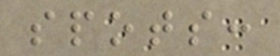spots:
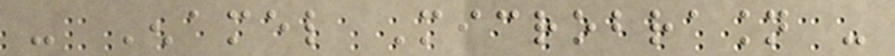- Enamel Microbrasion -
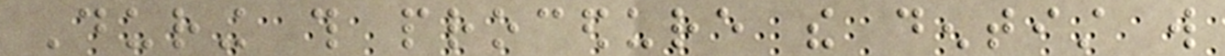During this procedure the dentist will
